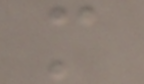m
